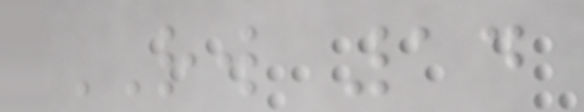RW 14
